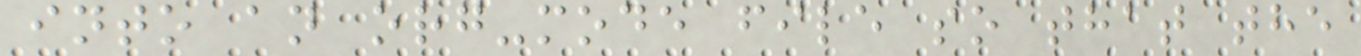into an org-mode file so that the
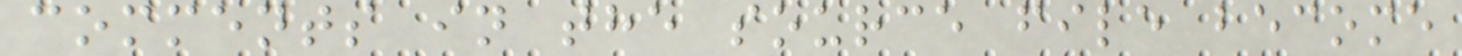comments in the source file become
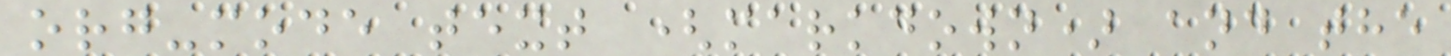org-mode text (markdown) and the
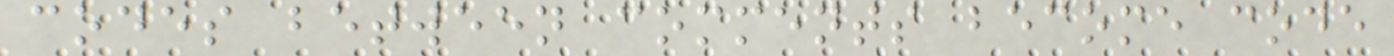codes between comments become code
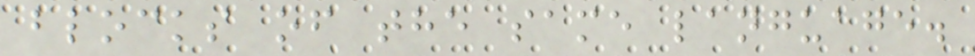blocks of the same language.
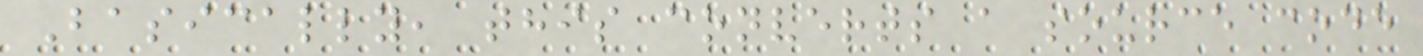Basically, this converts a source code
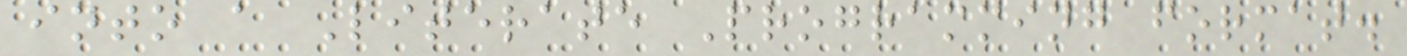into a Literate Programming format.
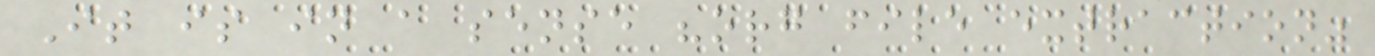It is in a sense "org file extraction"
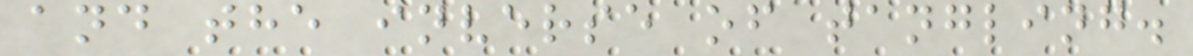and the inverse of tangling.
